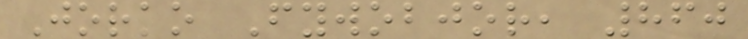Jorko Fywobjor, 860
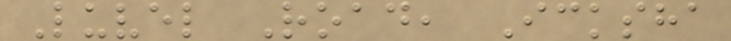Luvel Road, Icksha
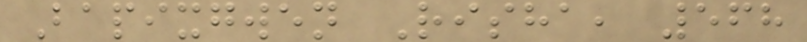Bapixgwen Risha, 568
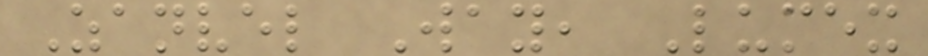Zanvel Way, Lumex
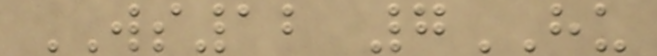WS12 7HU
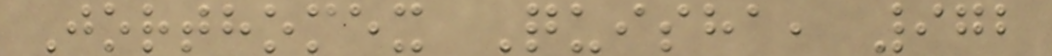Jorthomex Quisha, 972
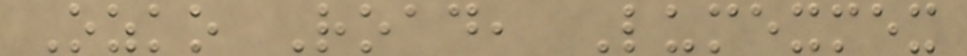Ozko Road, Lumexmex
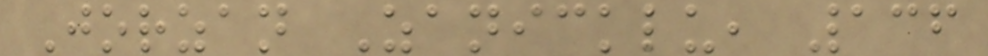Jorzan Zanicklu, 136
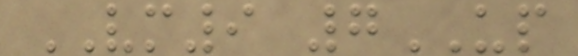VM9 7UP
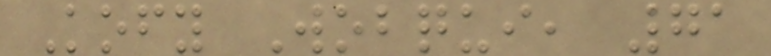Kofy Wobqui, 71
